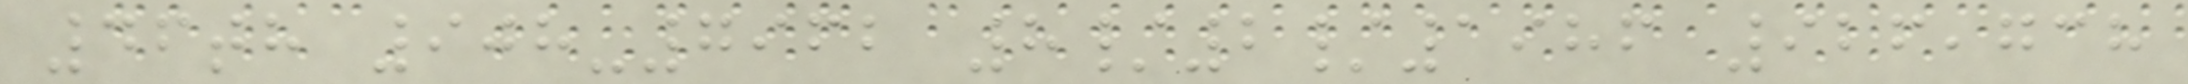46th 908-7962 8/2/1986 926,738
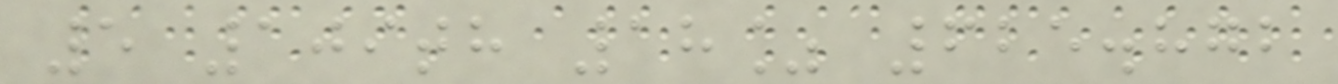5 109th 18% 625.872
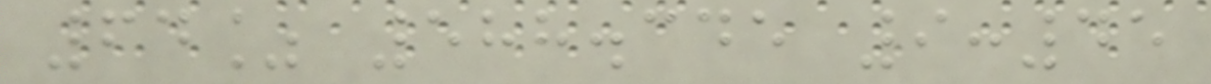64% 588.345 9:45
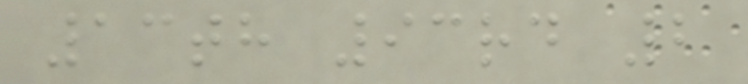13th 93rd 2
